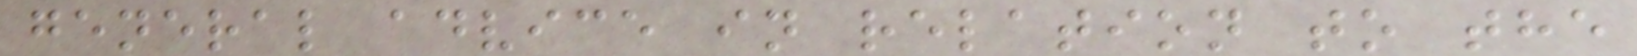general advice in relation to the
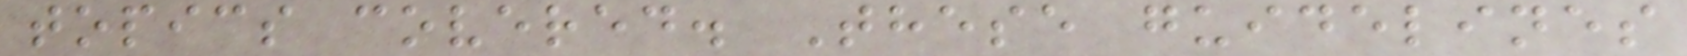topics covered. These guidelines
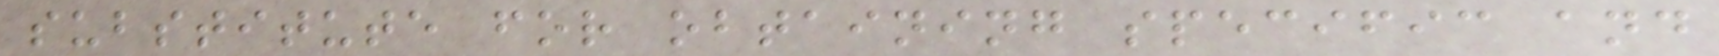substitute for obtaining specific and
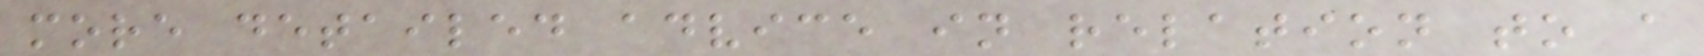more detailed advice in relation to a
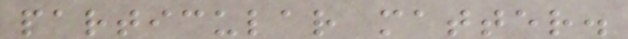particular matter.
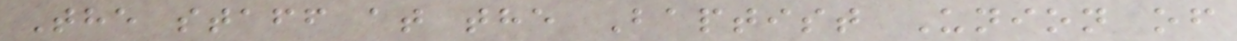The staff at the Baptist Union of
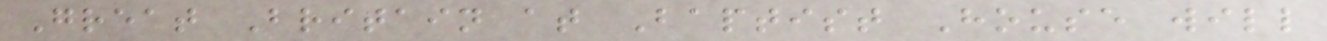Great Britain at Baptist House will
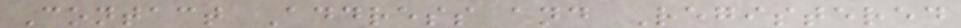Contact Address and Registered
